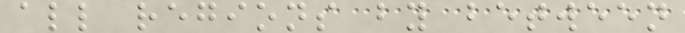all regions by between
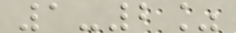1-2%
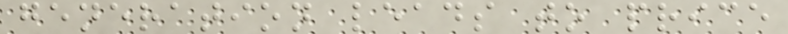generation leads to price
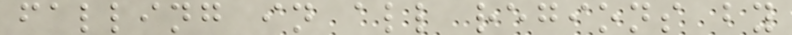falling in all regions by
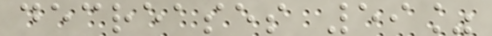decreases 59%
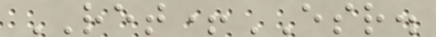RET+ESR.
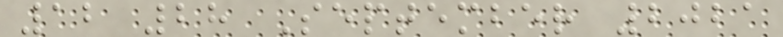12 28 September 2021
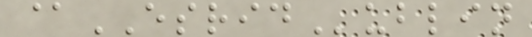@ESRIDublin
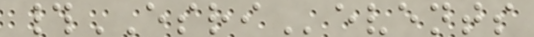#ESRIevents
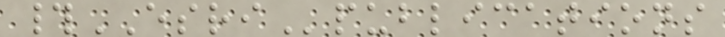#ESRIpublications
